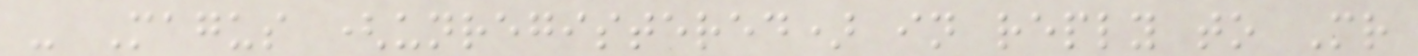- Magus (unregistered) in reply to Mr
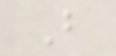B
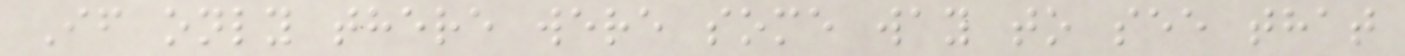If only there were some way to see that
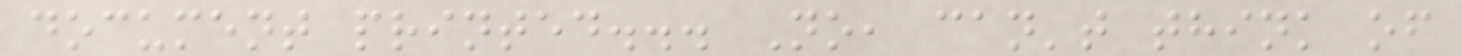document printed... No, can't think of
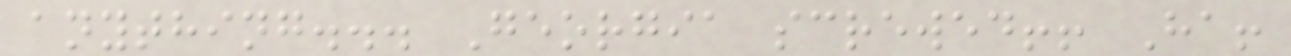anything... Georgia screwed!! Ha!
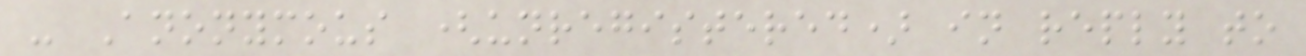- Anonymous (unregistered) in reply to
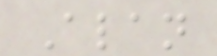Alan
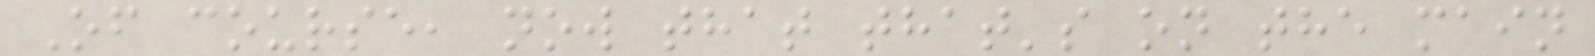Of course, now that that's on the main
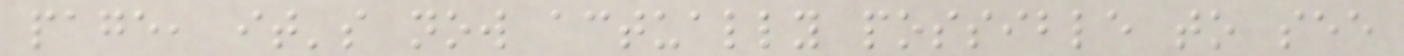page, it's now actually possible to see
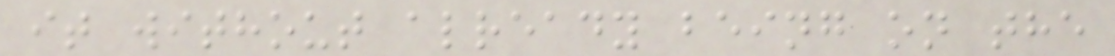it without already being on the
